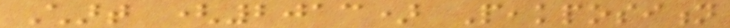Chart (2013) Peakposition
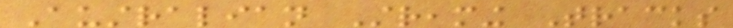Australian Streaming Tracks
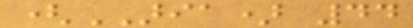(ARIA) 44
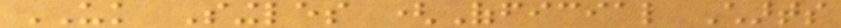UK Singles (Official Charts
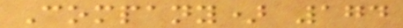Company) 174
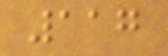117
